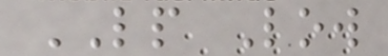LP Low
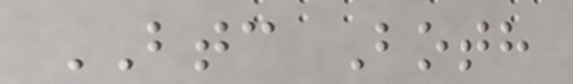BTC Both
